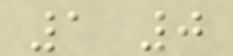1 0
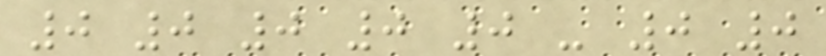0 0 0 0 0 - 0 0
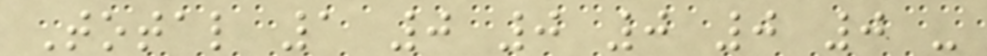Total 1 0 0 0 0 0 -
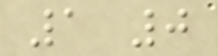1 0
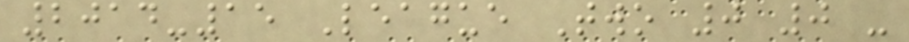2014-15 League Two 0 0 -
